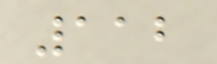112
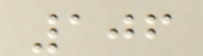106
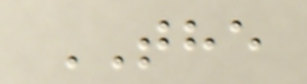THE
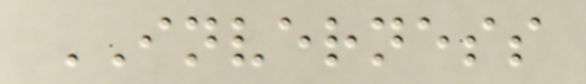INVERNESS
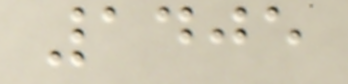1405
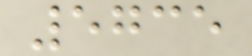5735
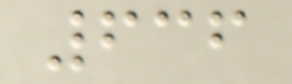636
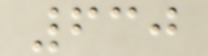630
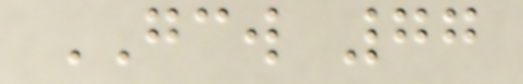GCW 77
